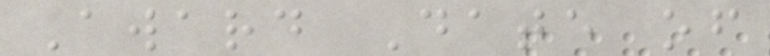Award Date of
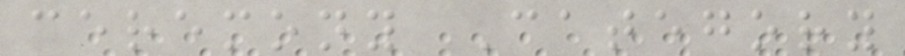ceremony Category
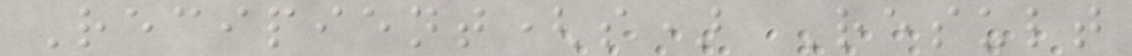Recipient(s) Result
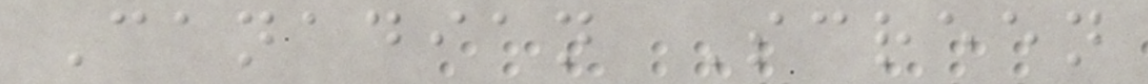Canadian Screen
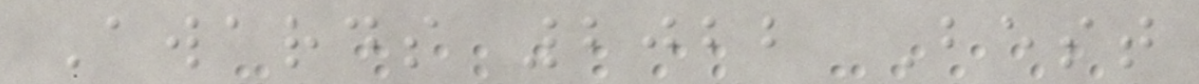Awards 2022 Best
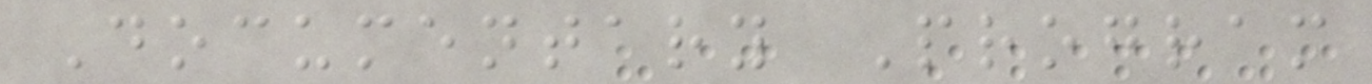Documentary Program
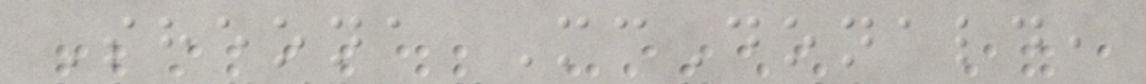Sheona McDonald,
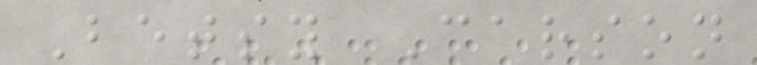Betsy Carson
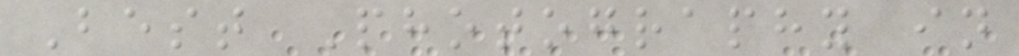Best Photography in
